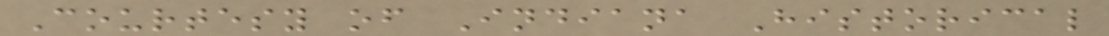Courtesy of Indiana Historical
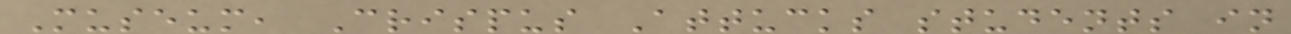Museum, Crispus Attucks students in
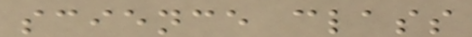science class
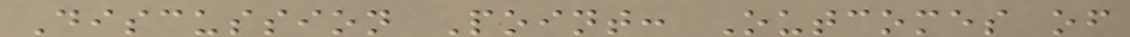Discussion Point: Outcomes of
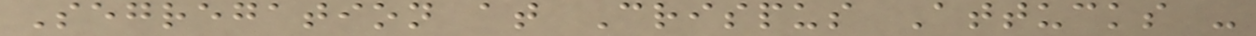Segregation at Crispus Attucks -
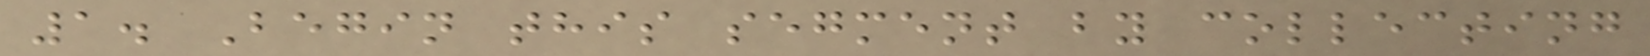1. Begin this segment by collecting
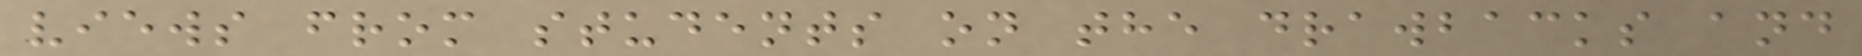views from students on the drawbacks and
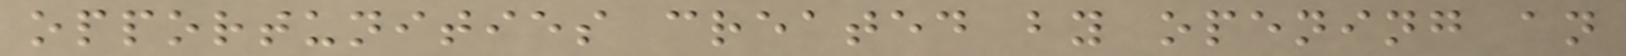opportunities created by opening an
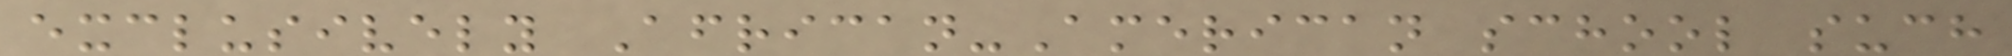exclusively African-American school such
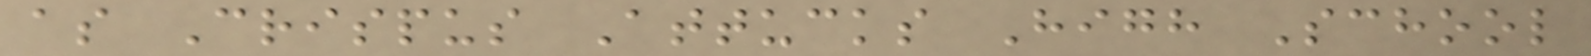as Crispus Attucks High School
